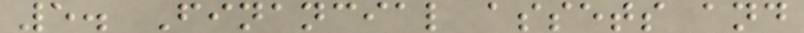5. Financial assets and
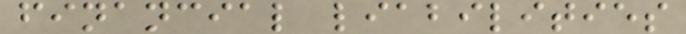financial liabilities
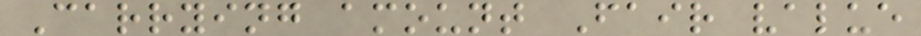Carrying amount Fair value
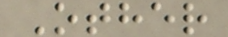Other
